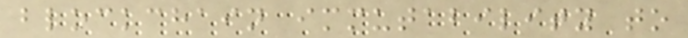blockchain immutability to
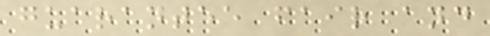guarantee fair and
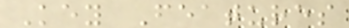Key Features
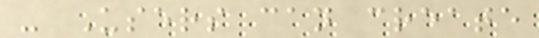- Users can create
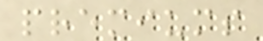premiums
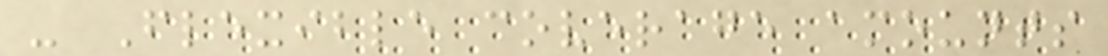- Flexible coverage amounts
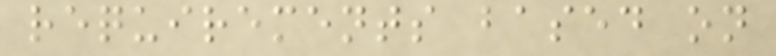requirements based on
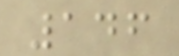146
